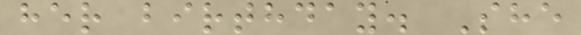her birthday. She
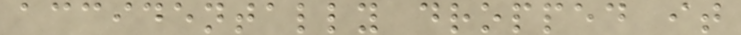accidentally dropped it
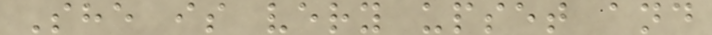She is very upset and
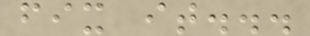fix it...
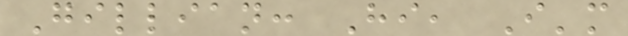Gillian: Hi, I'm
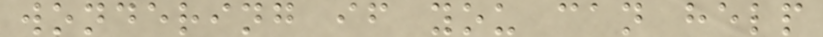wondering if you can help
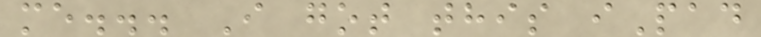me... I got this iPad
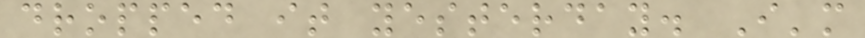dropped it yesterday. I'm
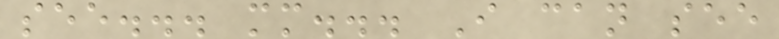see... mm... I can see
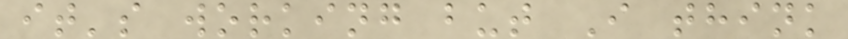it's working but I think
